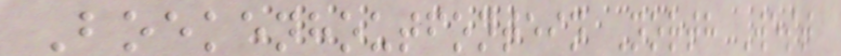Boekenhoutfontein North West
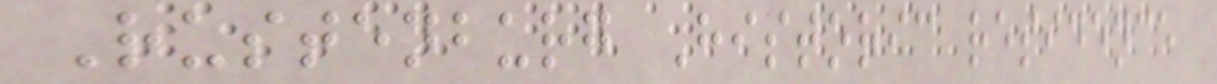Rustenburg Historic residence
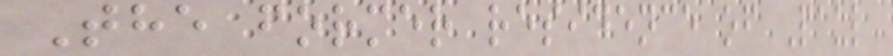The former residence of Paul
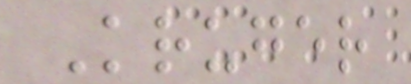Kruger
